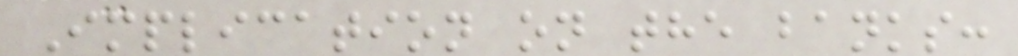Implication on the banks:
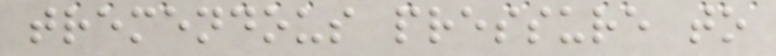tremendous pressure to
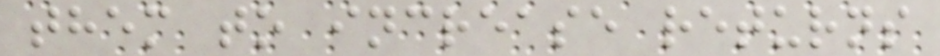them to increase returns
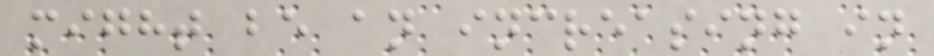might be an increasing in
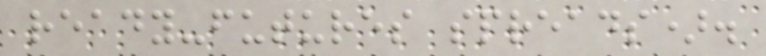ready-futures spreads).
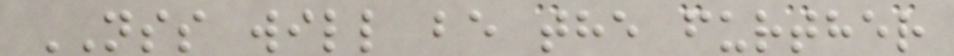NSS will be the further
